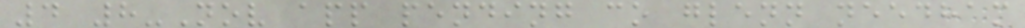4 8-Nov app pending co glenn needham
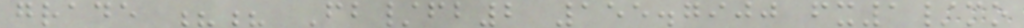grade ?? Fb/fb2 155.7900 fx1/mo
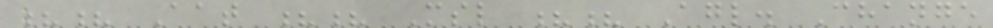?? Aat ?? Msl ?? Agl. Change
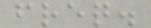freq.
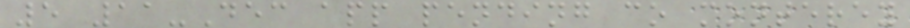5 11-Dec app pending co monterey
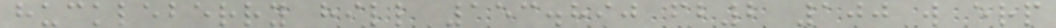huckleberry hill 153.890 fb2 100 w erp
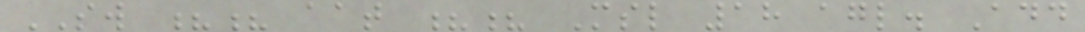SW ?? aat ?? Msl 18 agl. Add
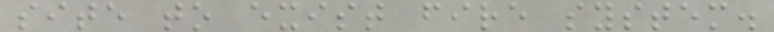site to exist fire system.
